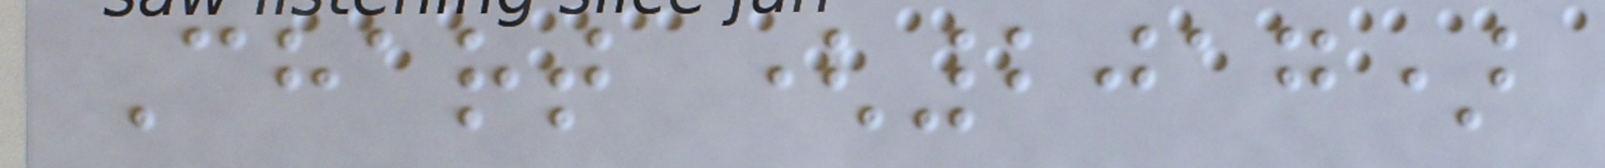Chart (2017)
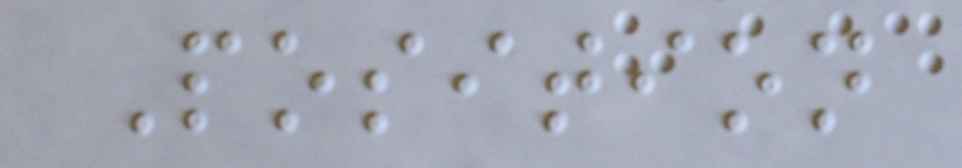Position
